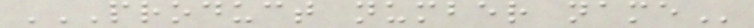PRODUCT NUMBER NAME
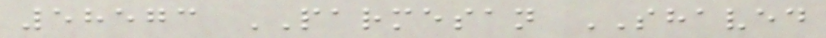58573 PARMESAN SHAVED
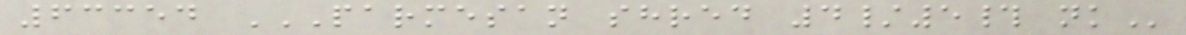63354 PARMESAN SHRED 4/5# NK
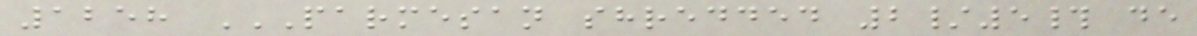1258 PARMESAN SHREDDED 2/5# DE
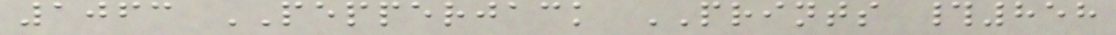1063 PEPPERJACK PRINTS #858
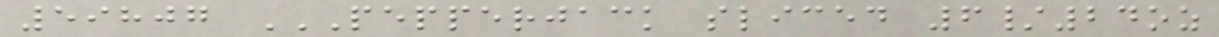59807 PEPPERJACK SLICED 6/24OZ
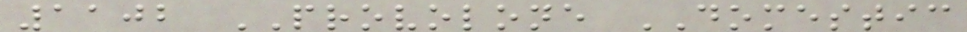1102 PROVOLONE DOMESTIC
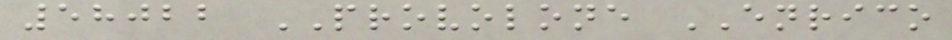58022 PROVOLONE ENRICO
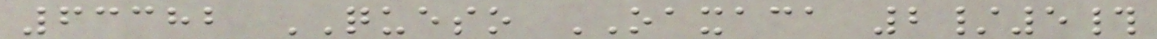63382 QUESO OAXACA 2/5#
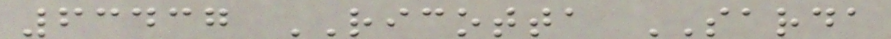63437 RICOTTA SARDA
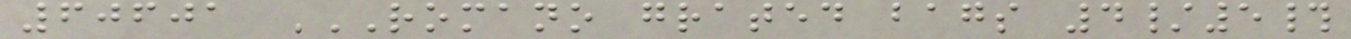60601 ROMANO GRATED BAGS 4/5#
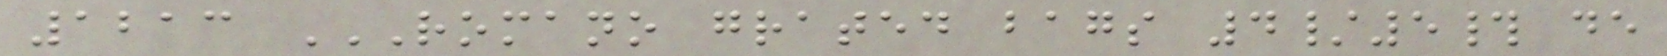1213 ROMANO GRATED BAGS 4/5# DE
